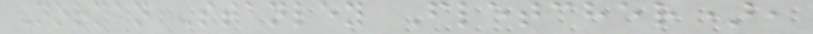Norman Stanley Fletcher),
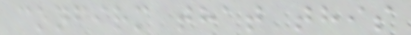confirm that this
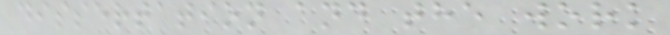dissertation and the work
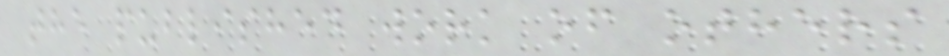the published work of others
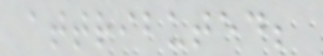attributed;
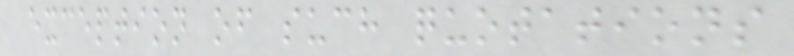exception of such quotations
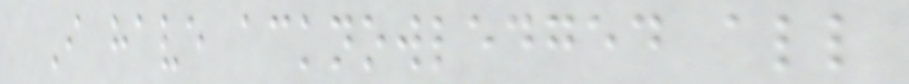I have acknowledged all
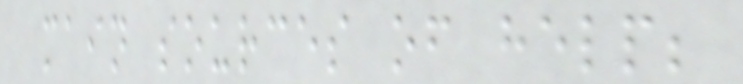main sources of help;
